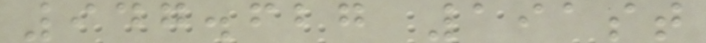947.627 191st
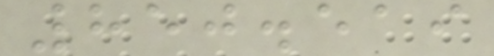850.519
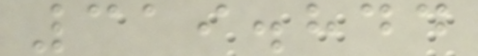319.844
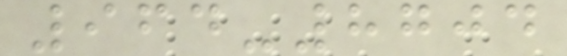964-8704
